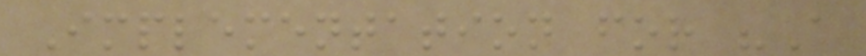Implementation for "A
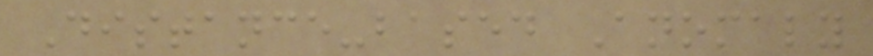Distance-based Anomaly
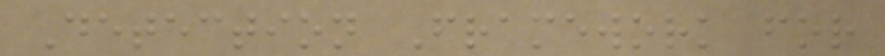Detection Framework for
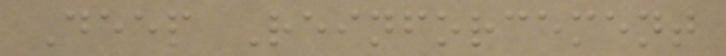Deep Reinforcement
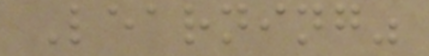Learning"
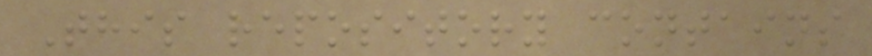This repository contains
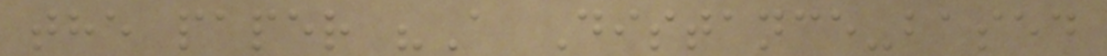the paper "A Distance-based
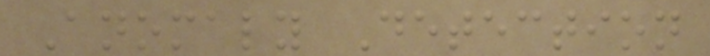Anomaly Detection
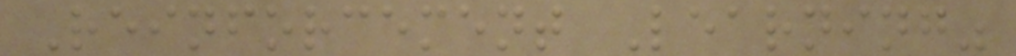Reinforcement Learning"
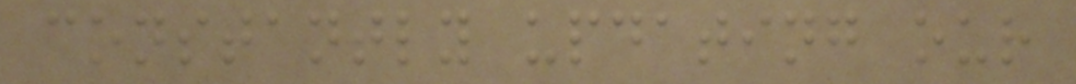constantly updating our
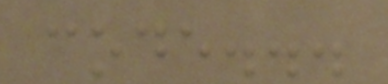code...
